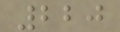220
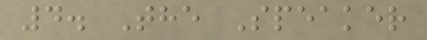4. The Speaker
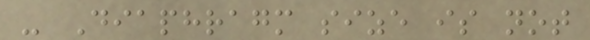- Diaphragm size is not
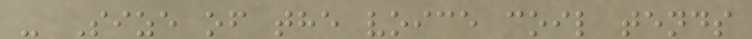- Size of the voice coil tends
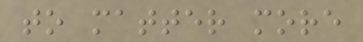to matter more
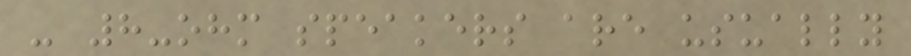- 8-ohm speakers are usually
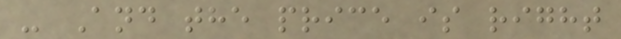- And the price is right
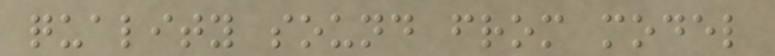quality sound from model
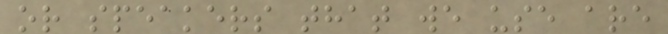or speakers that we use are
